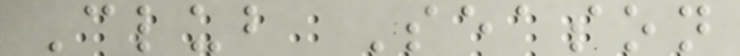Club Season
